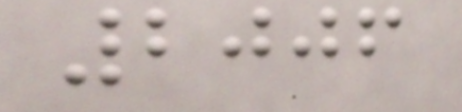2006
